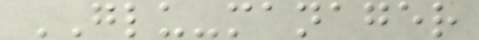GLU-manager
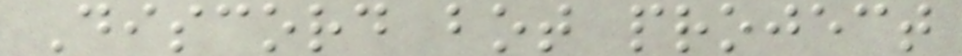Discord bot project
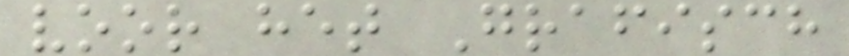voor het Grafisch
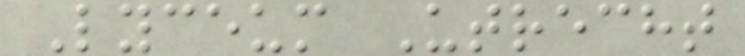Lyceum Utrecht
